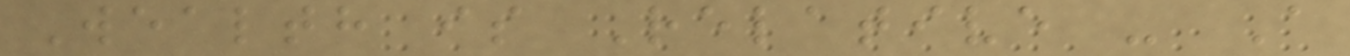Wealth is Relative - A
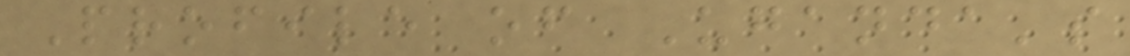Profile of Uganda's
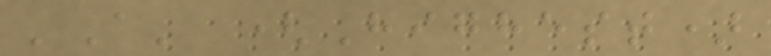'A' (Highest)
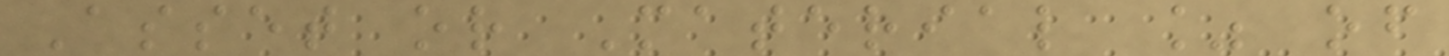Asset or Material % of
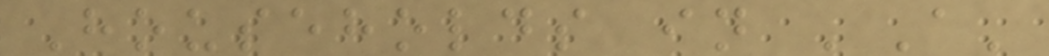Households in 'A'
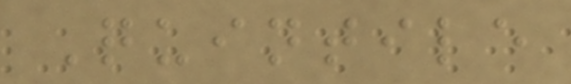Quintile
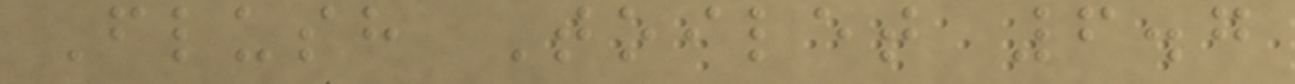Flush Toilet 6.7
